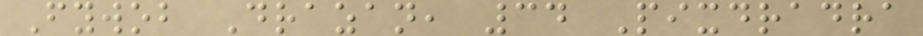Fywob Drazan, 34 Pixdradra
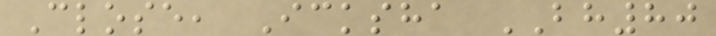Close, Icksha BH80
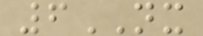6NX
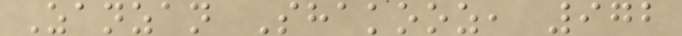Zanzan Shakooz, 972
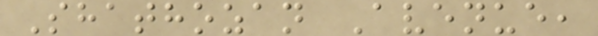Shathozan Avenue,
